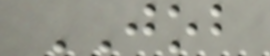JOB
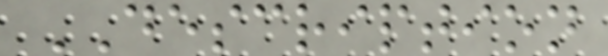DESCRIPTION
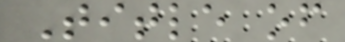Title of
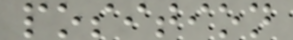position
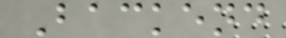Backend
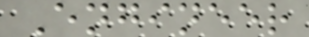Engineer
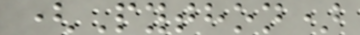(Python)
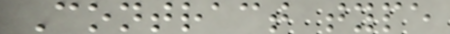Contract type
